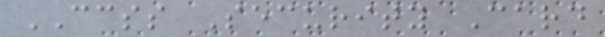CCSS Security Card
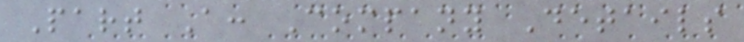Part A: Company Details
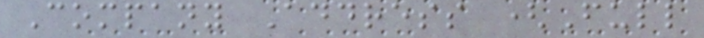Company Address (Full
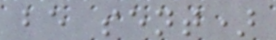be sent)
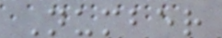Number
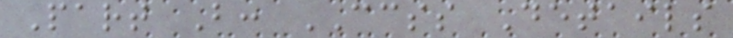Part B: CCSS Details
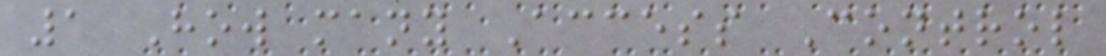1 How many Access Control
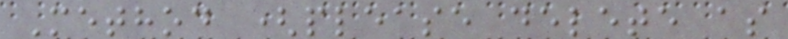Method (please delete as
